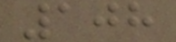108
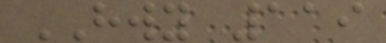HWY 119
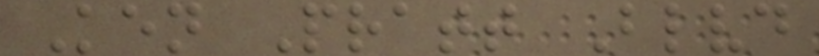Ken Pratt Blvd
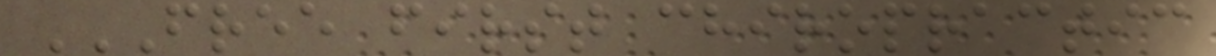FREE FIRST CHIROPRACTIC
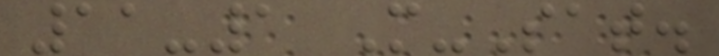11-1 M-Sat.
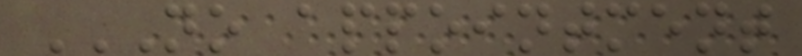NO APPOINTMENT
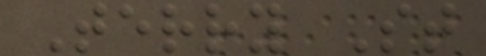Terry St
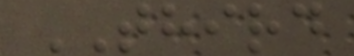THIRD
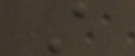A
